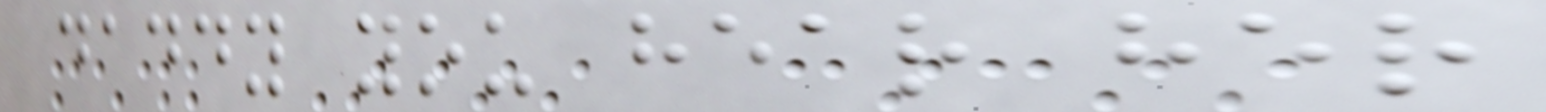daddy you hear her
